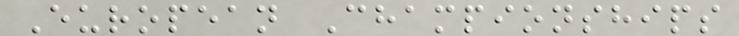European Championships
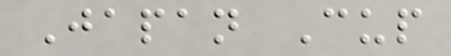Japan Cup
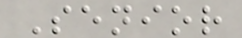Senior
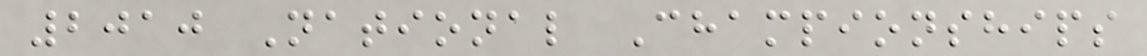2010 National Championships
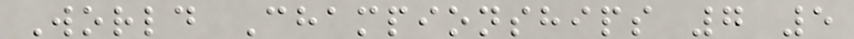World Championships 7 5
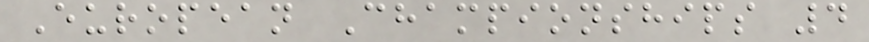European Championships 4
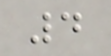4
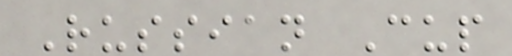Russian Cup
